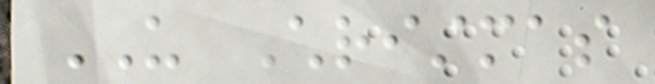US Christmas
